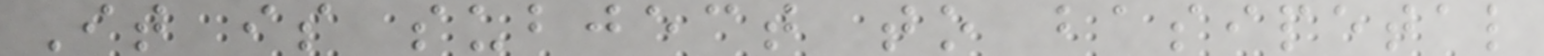It is subject to basipetal
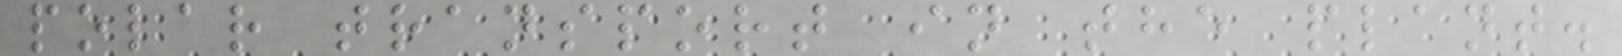polar transport in the plant.
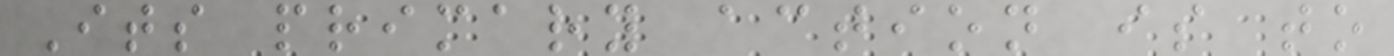Its primary action is to
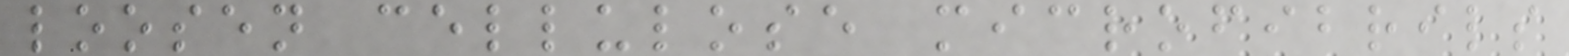loosen cellulose microfibrils
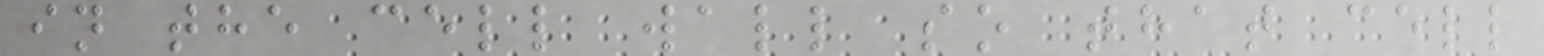in the cell wall so that cell
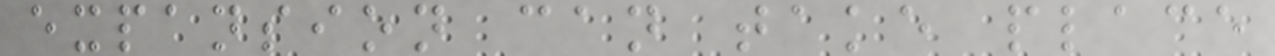expansion can take place
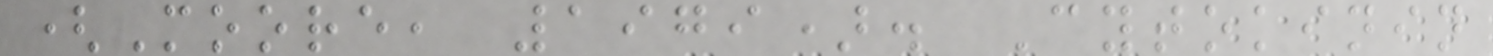(Moore, 1979). Cytokinin
